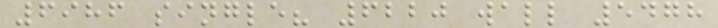6986 single? 6220 wall 5478
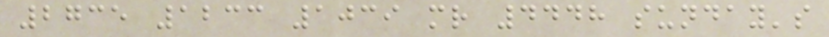2735 1233 1039 mr 4448 sunday's
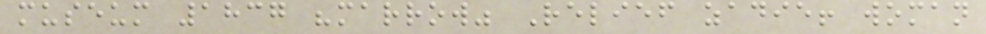museum 1837 "marrow" Relief zadie! woman
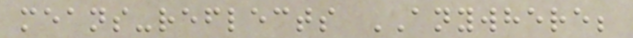means-reflects ANYWHERE;
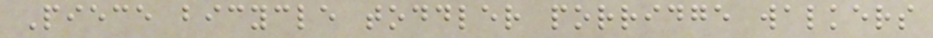Piece bicycle toddler porridge walkers
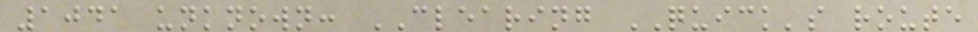1041 unknown: CLEARING QUICK's route
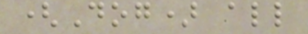(Dog) all
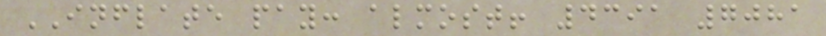INFLATE pay: almost! 4391 7081
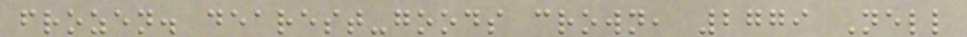frozen. dearest-goods crown, 2779 Nell
